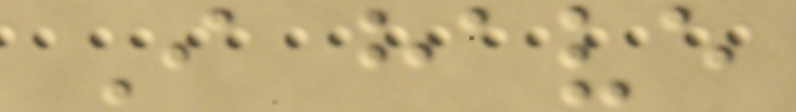I have
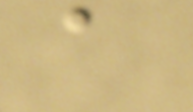a
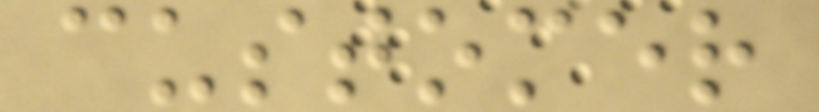customer
